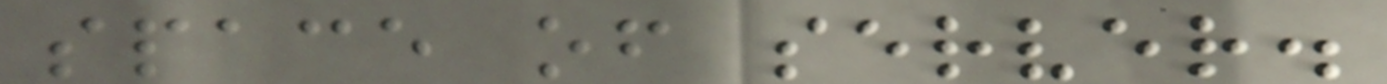space of server.
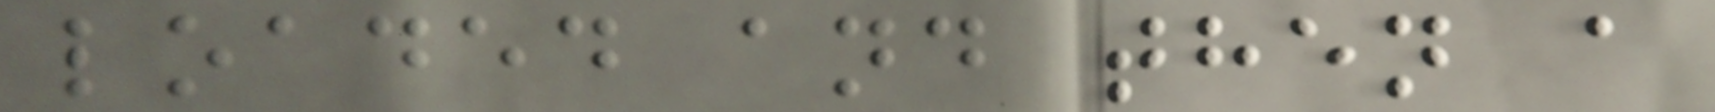loaded and then a
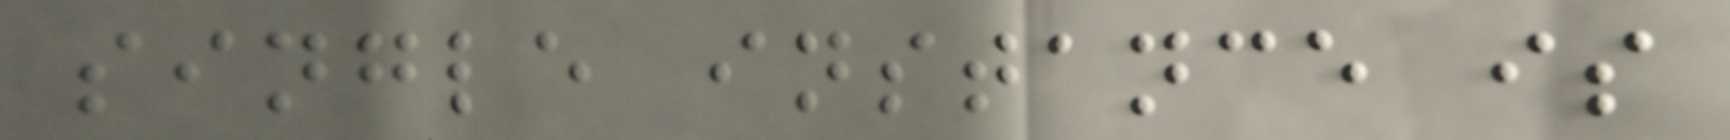single instance is
